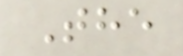The
